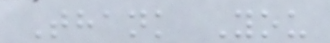Thank You
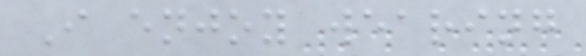I enjoy wearing
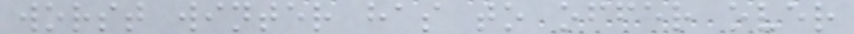worst winter has to offer over
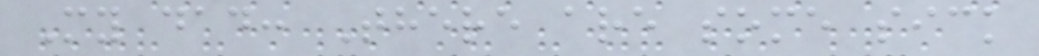My dad: There are some sick
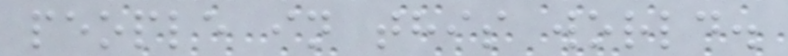people in this world.
